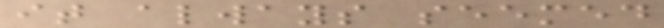it always seemed
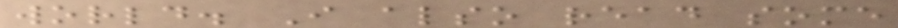world. I also read some
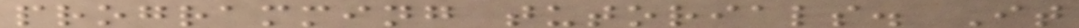programming tutorials. It
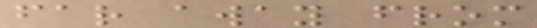far away from
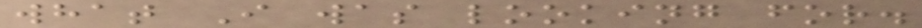what I was looking for.
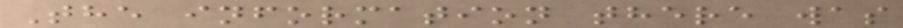The information there was
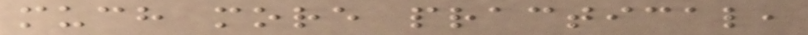much more practical,
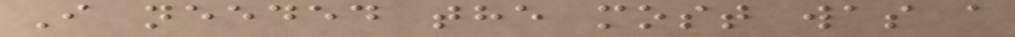I needed the most was a
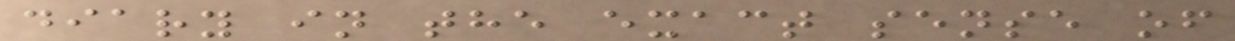diary in the exact sense of
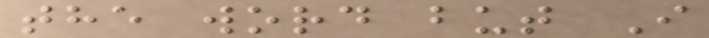the word but I
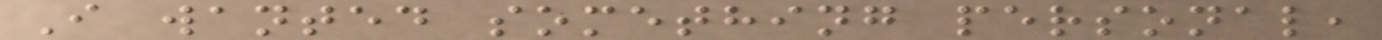I wanted something personal,
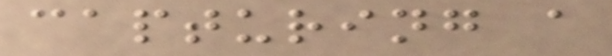capturing a
